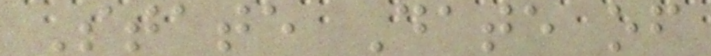State Date of
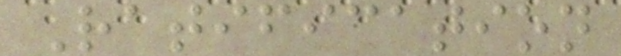Ratification
